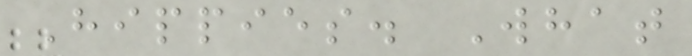Hippies. What
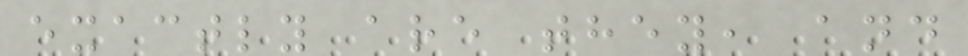exactly are they, and
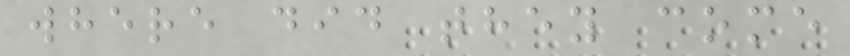where did they come
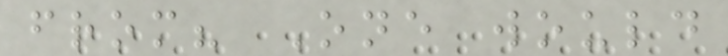from? One would
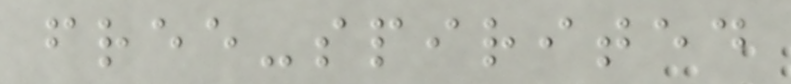free-spirited
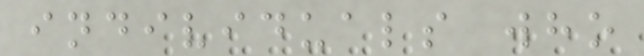individuals who
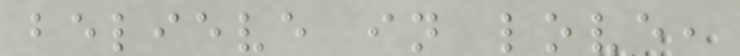believe in love,
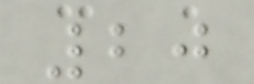20
